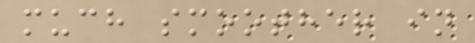much smoother in
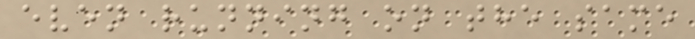even running on the same
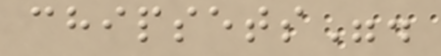chipsets".
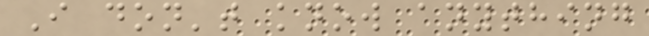I don't know anything
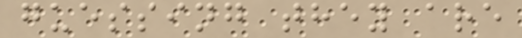guessing they are
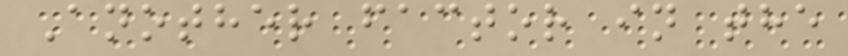Another factor in the
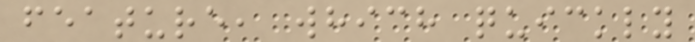feature, which quickly
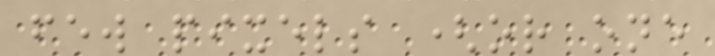few pixels (or one
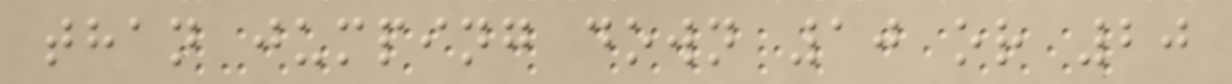than jumping down 10 or 20
